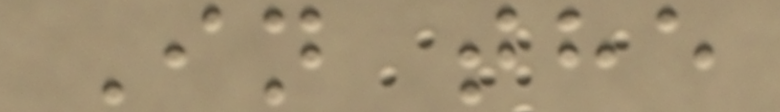In the
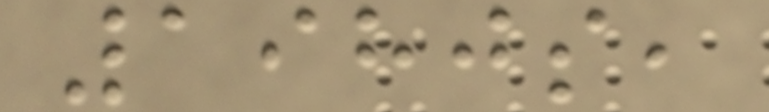1980s,
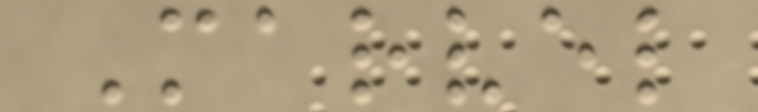Marvel
